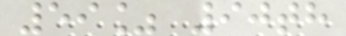59% 90th
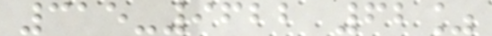315-9622 62%
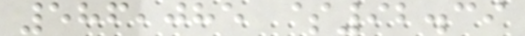586,085 $92.39
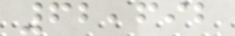62,692
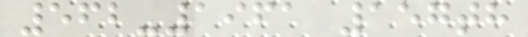562-1961 157th
